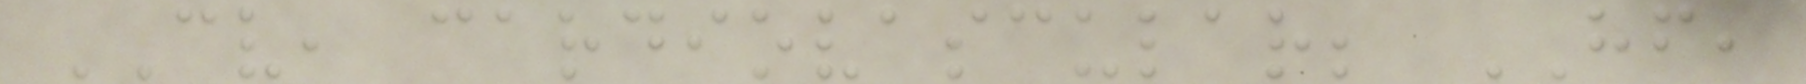CV, cardiovascular; HF,
